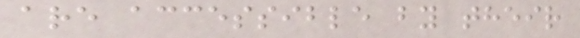are accessible by their
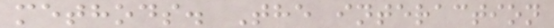methods. The interaction
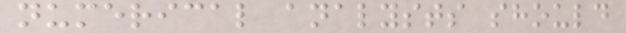numerical analysts should
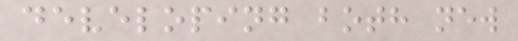developing both new
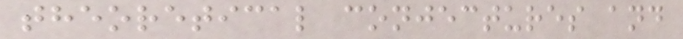theoretical conjectures and
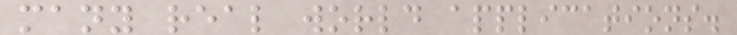many real world applications.
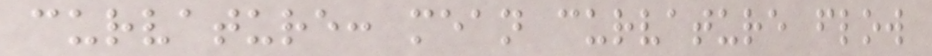curvature: mean curvature flow
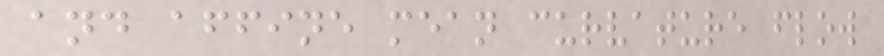and affine mean curvature flow
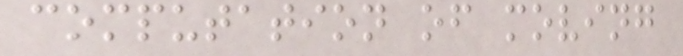computation of moving
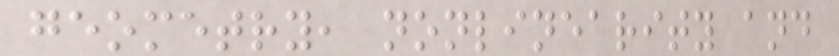geometry, nonlinearity and
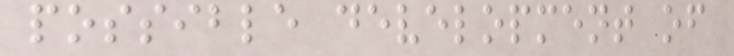possible development of
